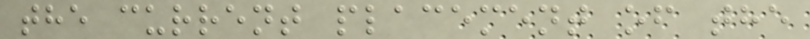the current placement of the
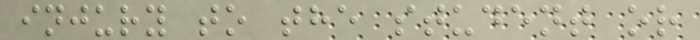injury to the student or
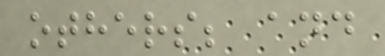others; and
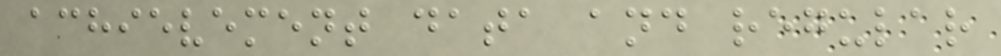achievement data and regular
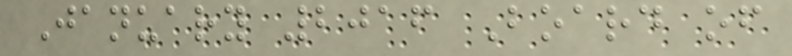January 2016 Board of
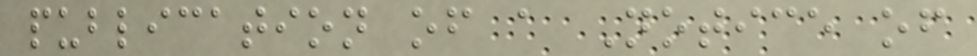publication of a Notice of
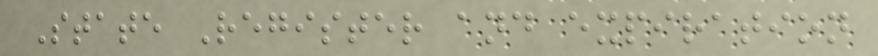State Register and expiration
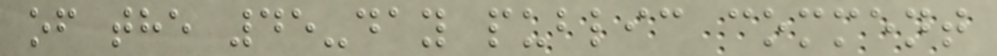of the 45-day public comment
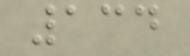134
